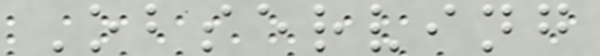Observing
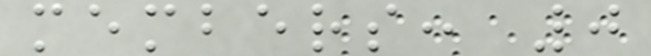members: 0
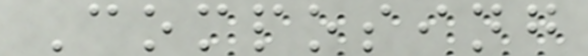Composing
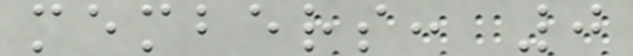members: 0
